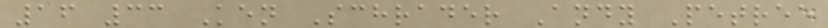16 33 Ken Schrader Andy Petree
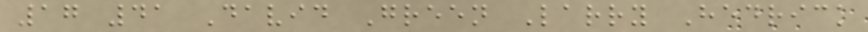17 41 David Green Larry Hedrick
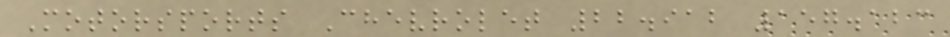Motorsports Chevrolet 22.912 157.123
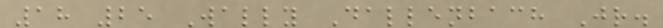18 25 Wally Dallenbach Jr.
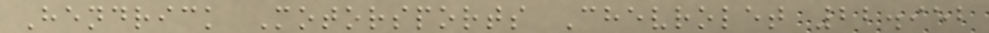Hendrick Motorsports Chevrolet 22.952
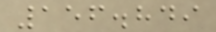156.849
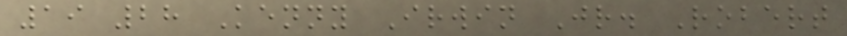19 28 Kenny Irwin Jr. Robert
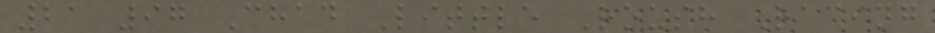21 97 Chad Little Roush Racing
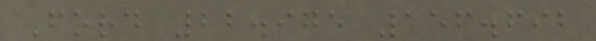Ford 22.975 156.692
